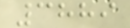3889
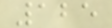125
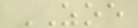ZOE
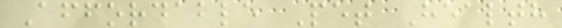Affordable Pet Health
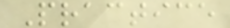Practice
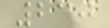230
